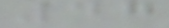47
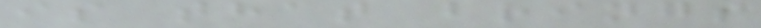is that brings
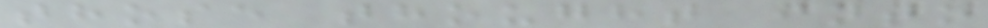those thought into
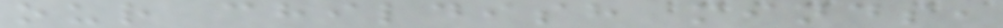our childish minds,
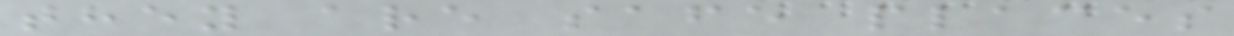they are safe places
